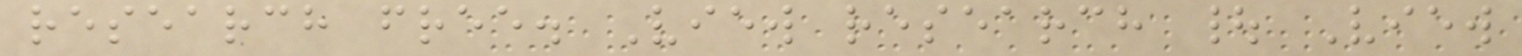research free. View research | View
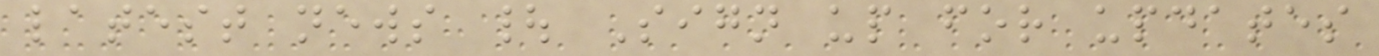latest news | Sign up for updates
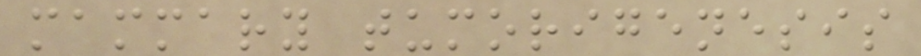mammary tumorigenesis
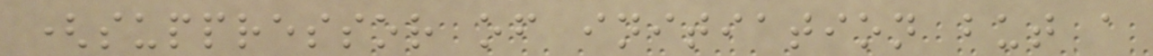(suppressor of initiation but a
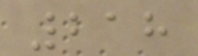218
